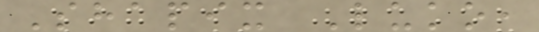Shapix Luko,
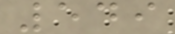549
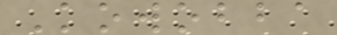Kowobba
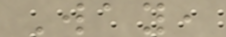Way,
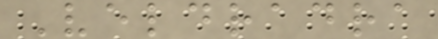Veldradra
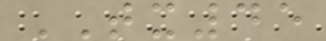TX45
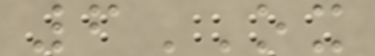6OX
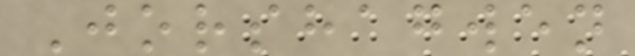Jorshagwen
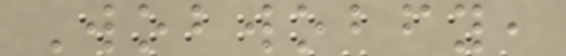Wobwobfy,
